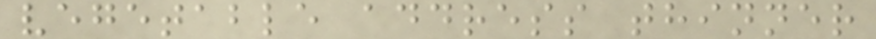vegetable address thinner
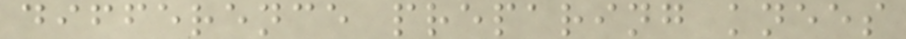difference preparing knees
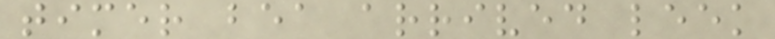timer bea arrived leek
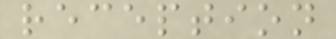reception
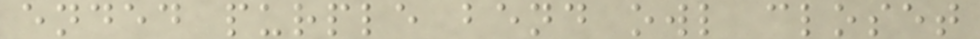ended purple bend owl closet
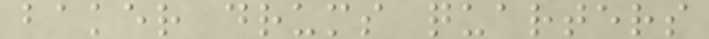baker drums quarters
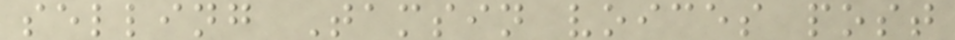selling Tamsin voices post
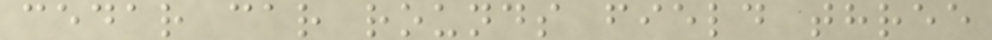cedar car rounds field three
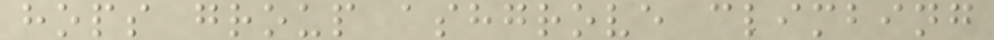hops group ashgrove climbing
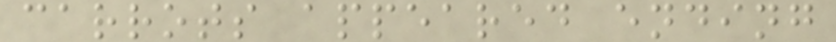carrots appeared ending
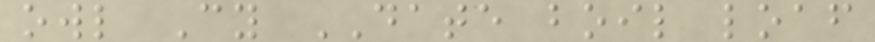owl Cy DATE boil loaf
